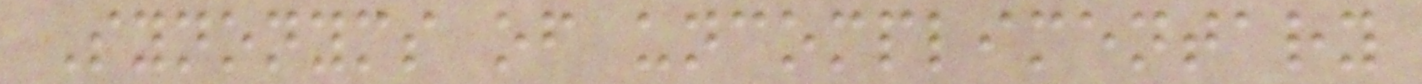Synonyms of uncomplimentary
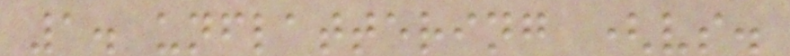1. unflattering (vs.
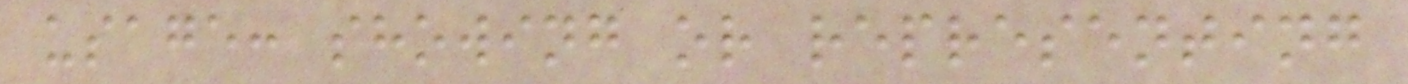usage: showing or representing
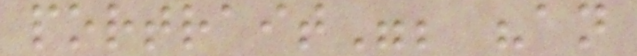portrait"; "an
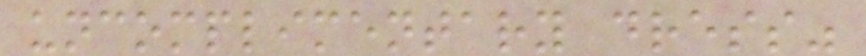uncomplimentary dress"
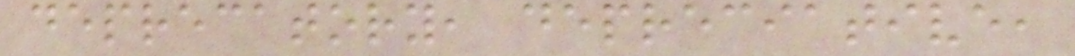deprecatory, depreciative,
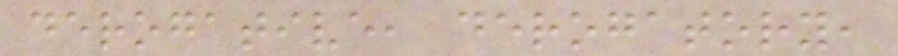derogative, derogatory,
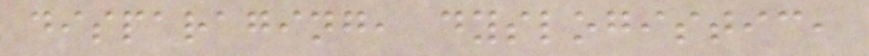disparaging, dyslogistic,
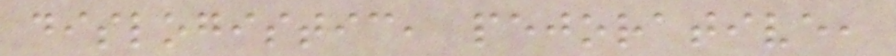dislogistic, pejorative,
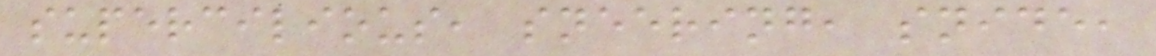supercilious, sneering, snide,
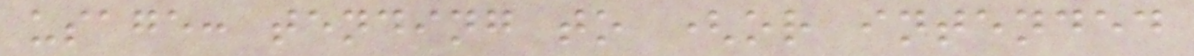usage: tending to (or intended
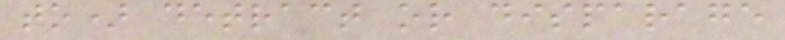to) detract or disparage
